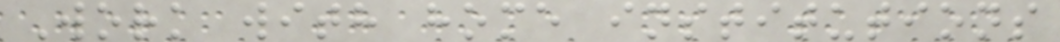Work with home institutions
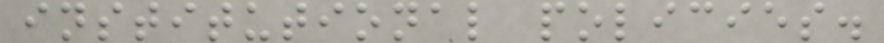institutional policies.
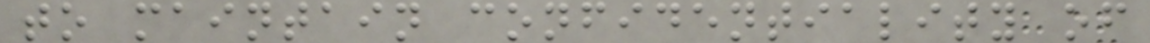to maintain confidentiality of
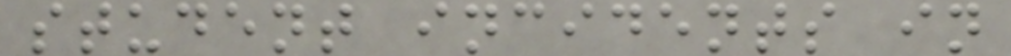student incidents in
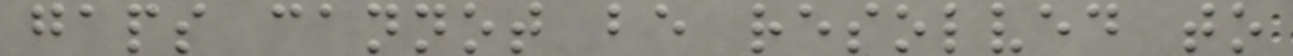gaps cannot be resolved to
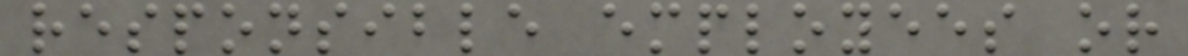responsible employees or
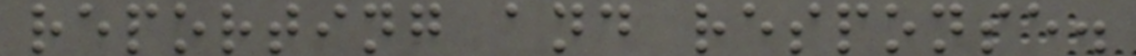reporting and response.
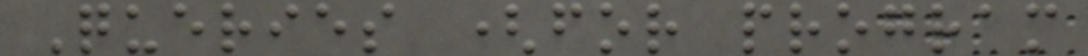Queries (for program
